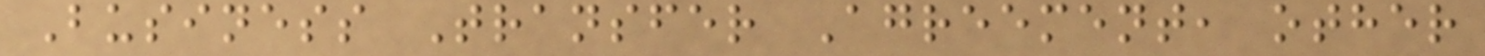Business Transfer Agreement, other
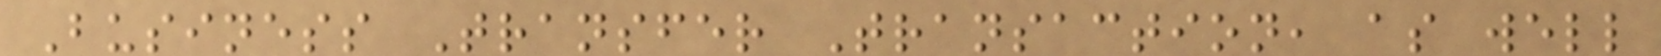Business Transfer Transaction, as well
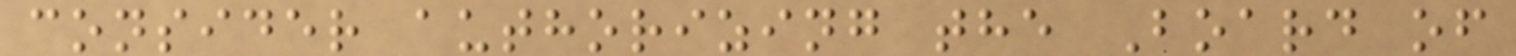consider authorizing the Board of
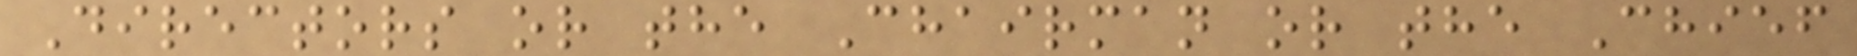Directors or the Chairman or the Chief
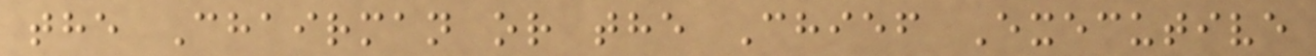the Chairman or the Chief Executive
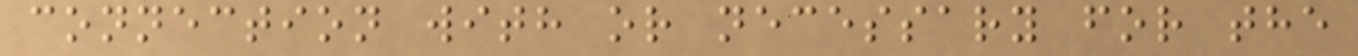connection with or necessary for the
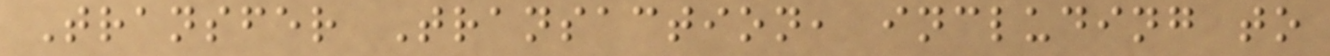Transfer Transaction, including to
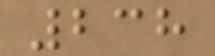238
